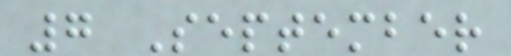7 September
